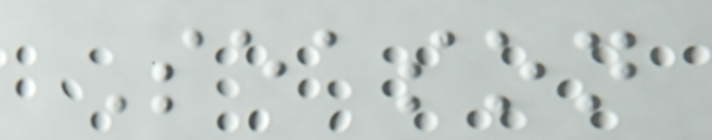Season
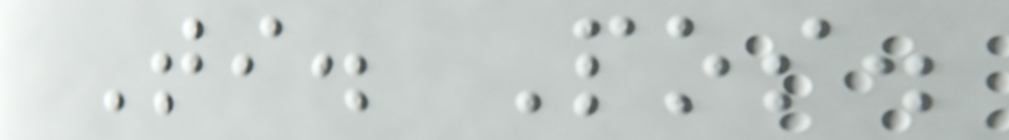Ti. Pos.
